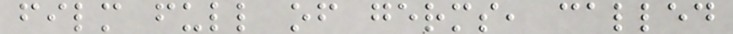film full of germs, called
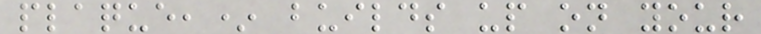plaque,* builds up on your
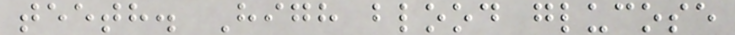teeth. High blood glucose
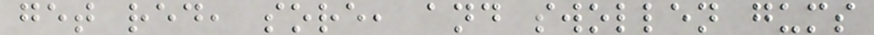get red, sore, and swollen gums
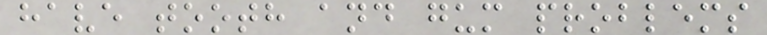have tooth and gum problems
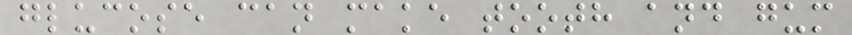glucose can make tooth and gum
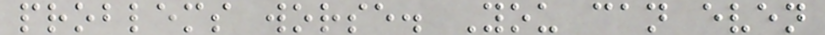problems worse. You can even
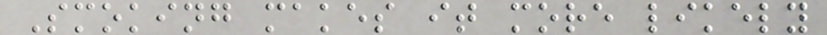Smoking makes it more likely
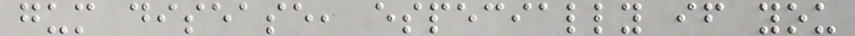gum disease, especially if you
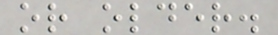or older.
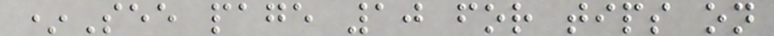*See page 10 for tips on
